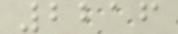2216
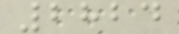2824
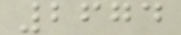2674
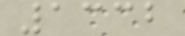1332
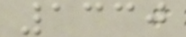1330
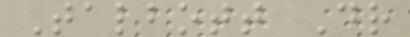Talbott Dr
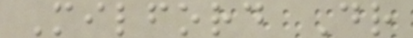Milford Dr
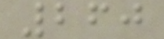260
